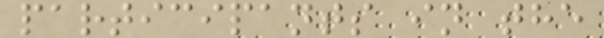participants in the
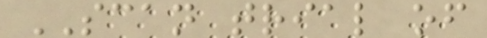SCAN trial of
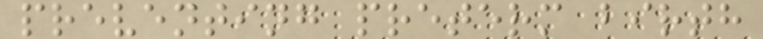preventing preterm birth
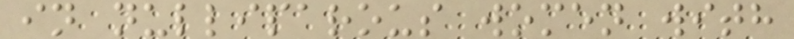in nulliparous women with
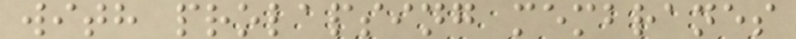with prolapsing membranes
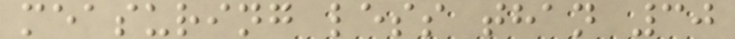measuring less than 30
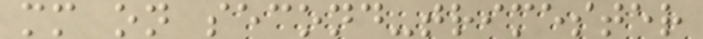mm on second-trimester
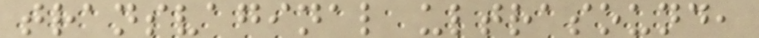transvaginal ultrasound,
